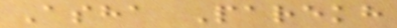Asha Parekh
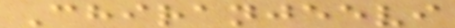Chiranjeevi
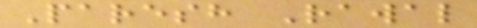Paresh Rawal
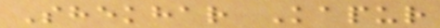Shekhar Kapur
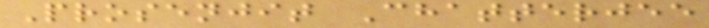Prosenjit Chatterjee
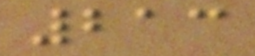213
